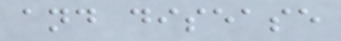and disease
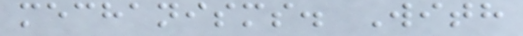mechanisms. With
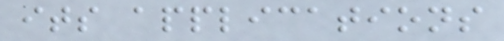its applications
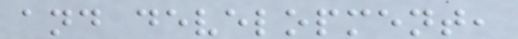and development,
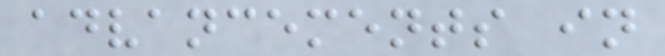advancements in
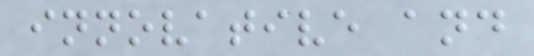innovative and
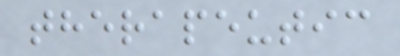therapeutic
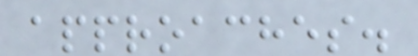approaches.
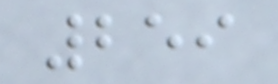259
